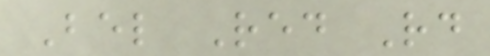Bel Red Rd
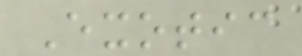Exotic
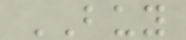BUY
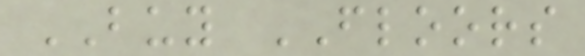BUY FLOORS
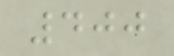400
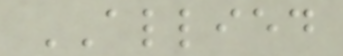ALLIED
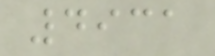4931
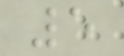5
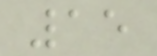15
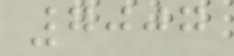7007
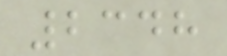2348
